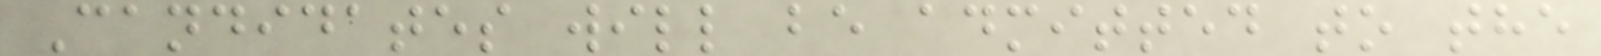Candidates will be admitted to the
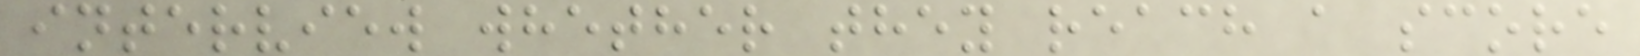interview whether they reach a score
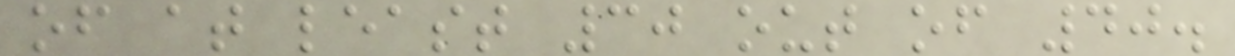of at least 30 out of 40.
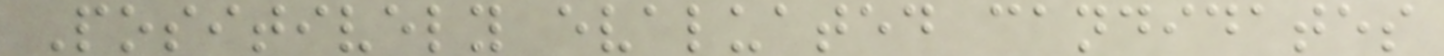Positively evaluated candidates
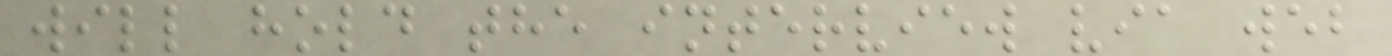will hold the interview via web
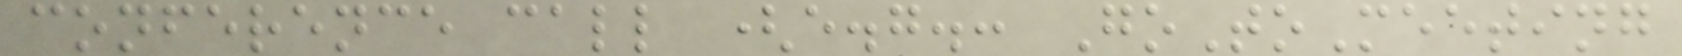conference call (e.g.: GoToMeeting
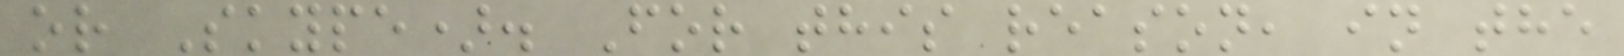or Skype). For this reason, in the
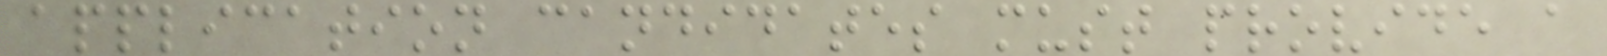application candidates must provide a
